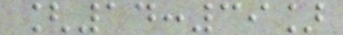[14:39]
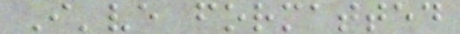I've formatted
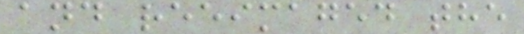and reeimaged the
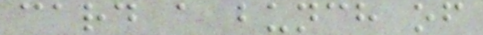card a bunch of
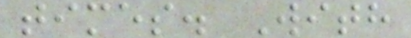times. With
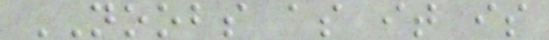NOOBS as it is
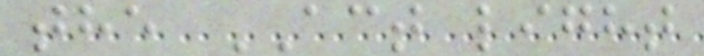the ACT light
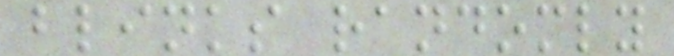blinks randomly
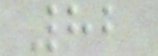82
